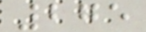275
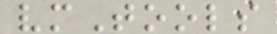vmTools
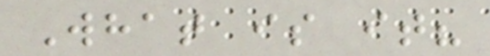What is it?
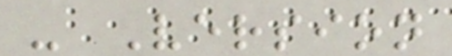- Version
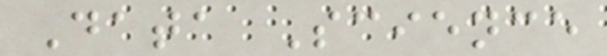Data Science
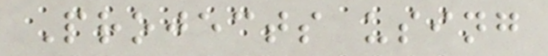Projects using
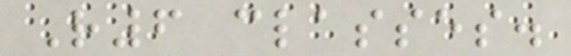R6 classes.
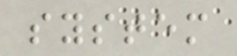system
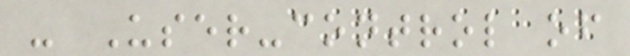- User-control of
